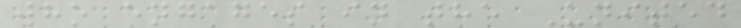who engages in the United
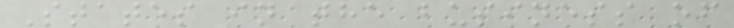States in the business of
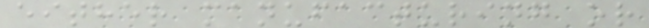either manufacturing or
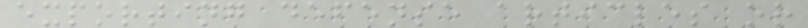exporting defense articles or
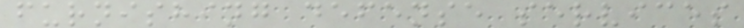furnishing defense services
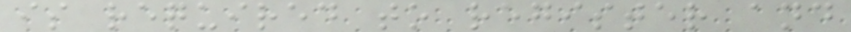is required to register and
